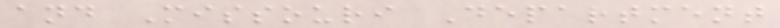and Missouri Department
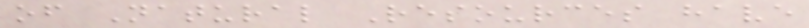of Natural Resources have
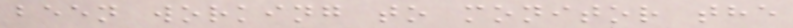been working to monitor the
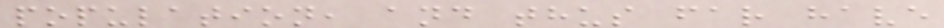population, and thus far have
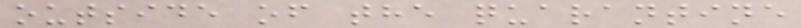outside of the quarantine
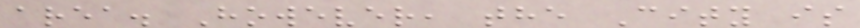area. However, the City is
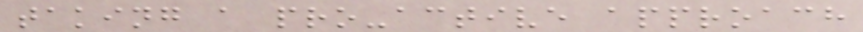taking a pro-active approach
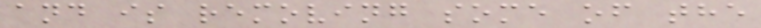and is removing some of the
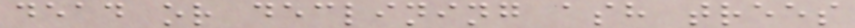dead or declining ash trees
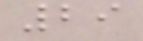29
